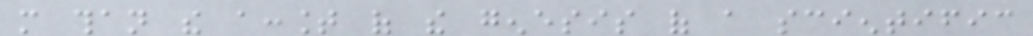more than the account of the genesis of a scientific
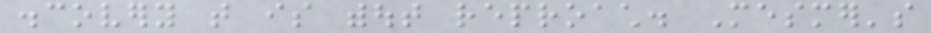discovery that is without reproach. Mesmer's
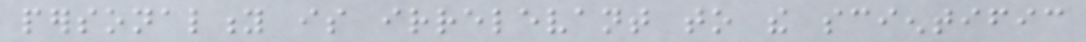personality is irrelevant to the scientific
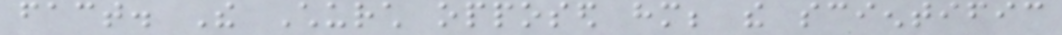fact. The Church opposed him; the scientific
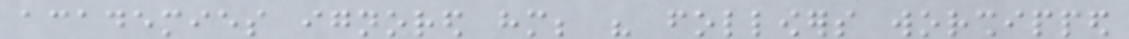academies ignored him; his followers worshipped
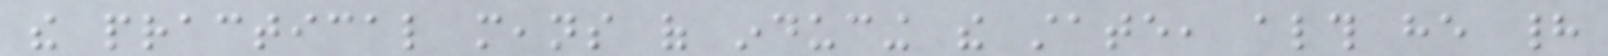the practical means of inducing the state, although he had
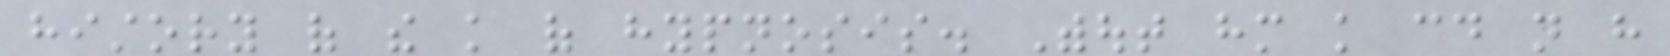history of the knowledge of hypnosis. Without him knowledge could not have
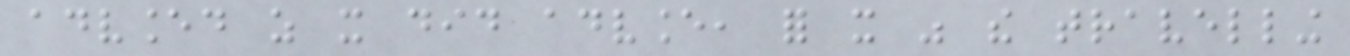advanced as it did advance, for it was the travelling
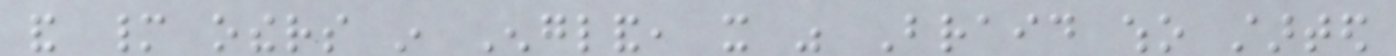and many others in England, it was Braid who started
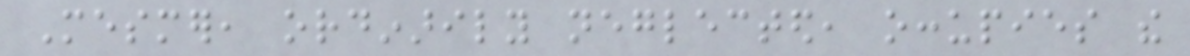Mesmer, ordinarily neglected, occupies the
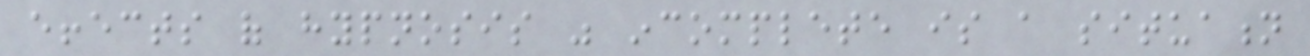effects of hypnosis was incomplete is a situation
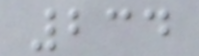234
